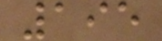195
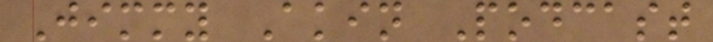Jimmy Akin Podcast
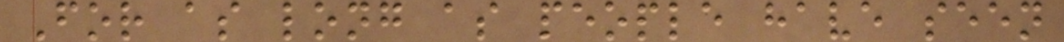For as long as people have seen
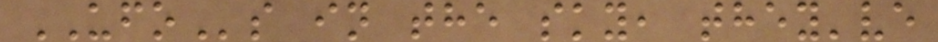UFOs in the sky, they've
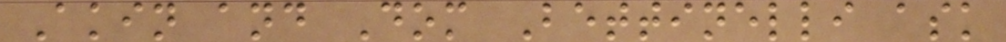Akin and Dom Bettinelli ask
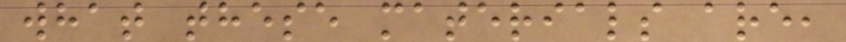what these materials are,
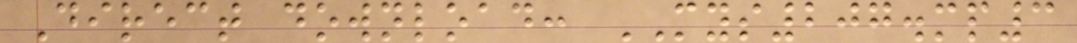Direct download: MYS207.mp3
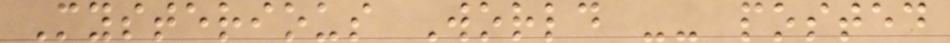Mysterious World -- posted
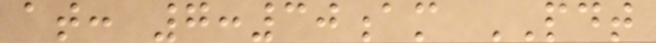at: 7:30am PDT
